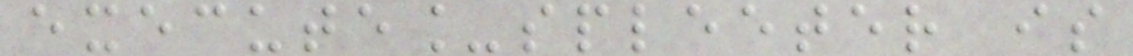execute_spleeter is
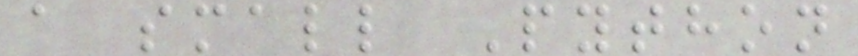a small Python
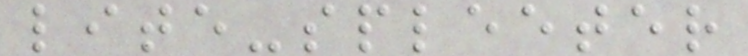lite-spleeter
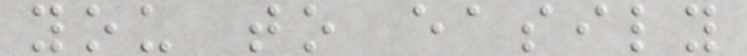you to easily
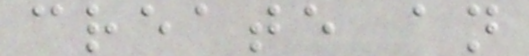create an
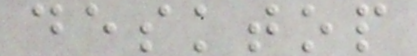desktop
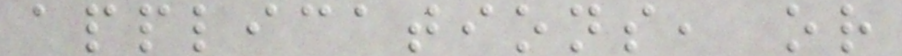applications, or
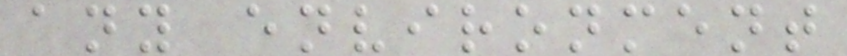any environment
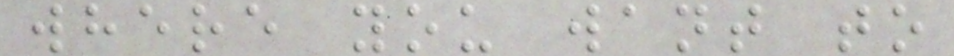where you want to
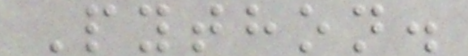Python.
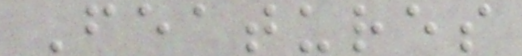Features
